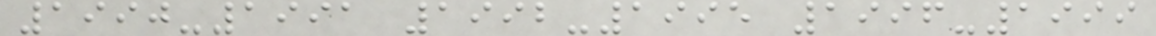1990-1991 1992-1995 1996-1999
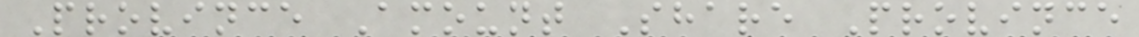Province Amount Share Province
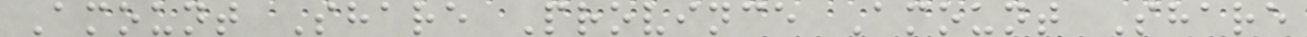Amount Share Province Amount Share
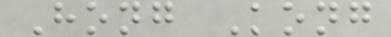Hong Kong
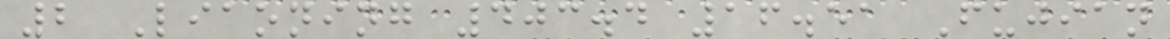2 Liaoning 403.4 16.51 Fujian
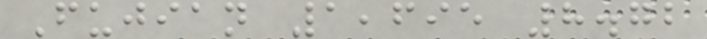Fujian 1,695 8.72
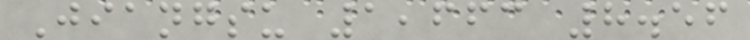Jiangsu 1,663 8.56
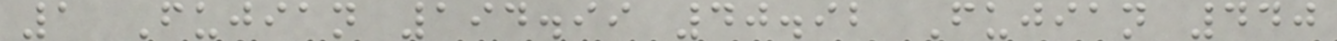1 Fujian 194.99 40.92 Fujian 440
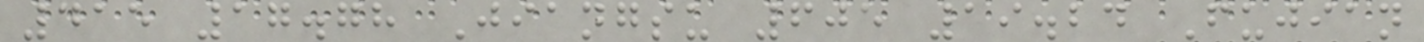415 17.78 Jiangsu 605 19.24 Fujian
